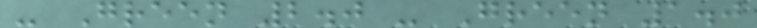- Green 2.0 - Green 1.0
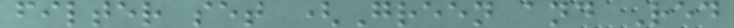filter set (Green and Red
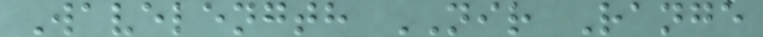Wavelength NIR Range
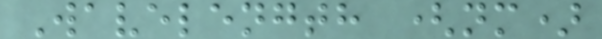Wavelength (nm)
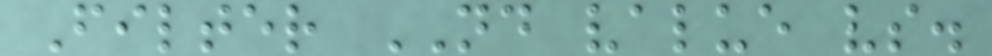Filter ND value vs.
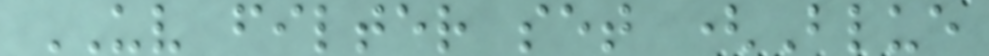UV filter set (Blue
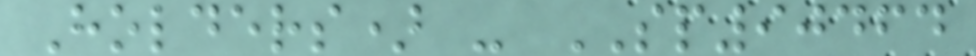Holders) - SP90464
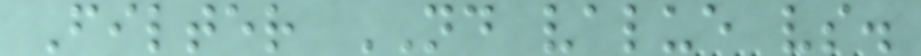Filter ND value vs.
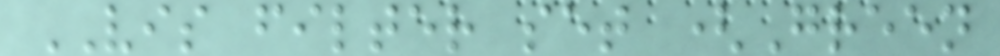VIS filter set (Green
